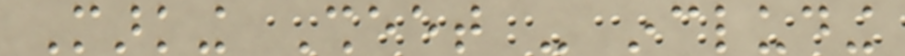Marking Sheet - including
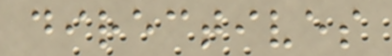directives
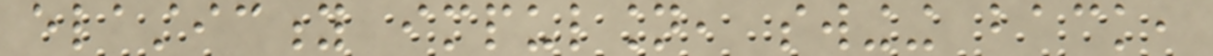elasticity impulsion, swinging back,
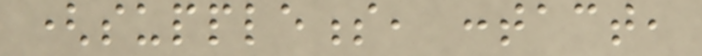(suppleness, contact,
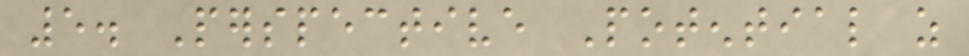5. Perspective Potential as
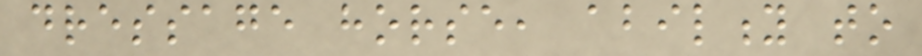dressage horse, ability to
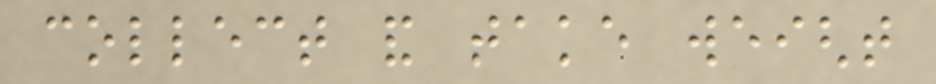collect and take weight
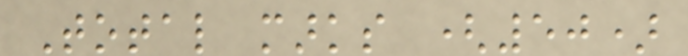Total marks (50)
